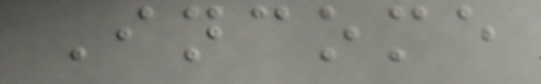Income
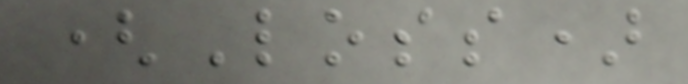(Loss)
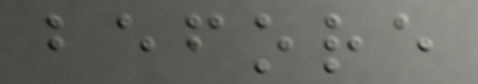before
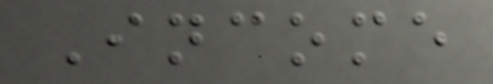Income
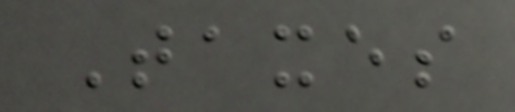Taxes
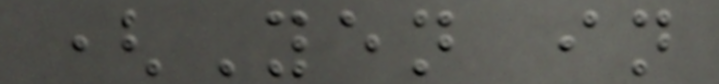(Yen in
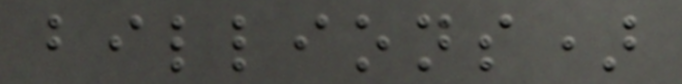billions)
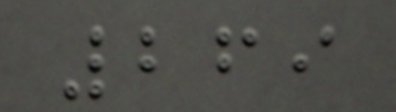269
